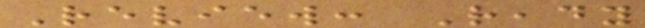Review: Ready
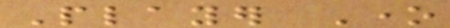Player One
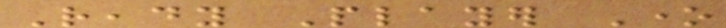Ready Player One
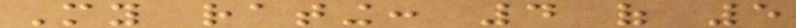My rating: 4 of 5
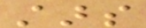stars
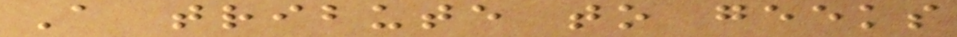A tribute to geeks
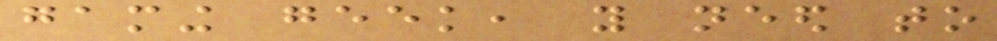gaming geek, you need to
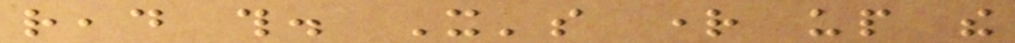read this. It's right up the
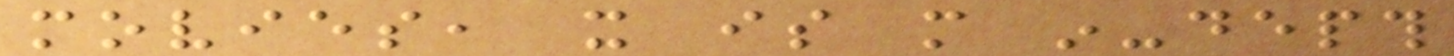movies, it is more in-depth
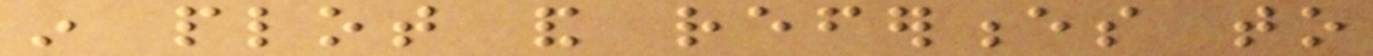in plot and references to
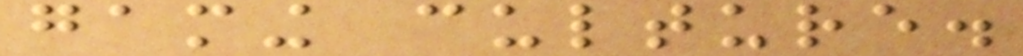gaming culture.
